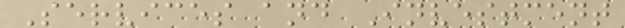Services and Investment
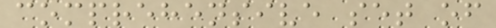comprehensive set of
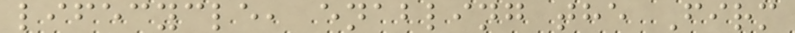lifecycle, enabling the Firm
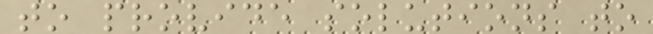to provide solutions to
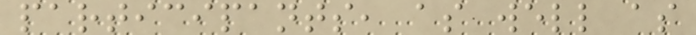participants, as well as
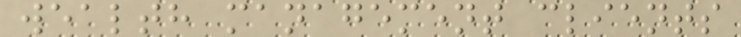wealth management clients
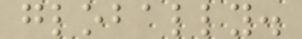globally.
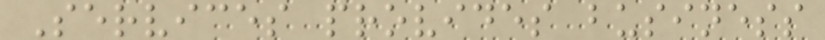Services provides business
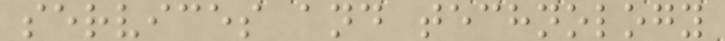services and technology
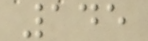145
